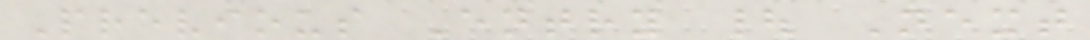Previous Entry | Next
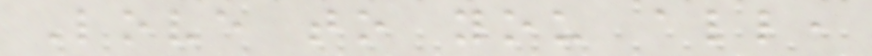Love to you all,
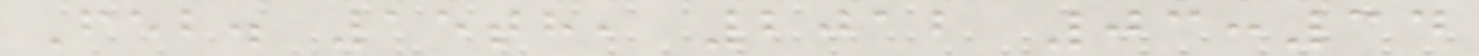Feb. 15th, 2012 03:34
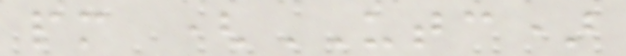pm (UTC)
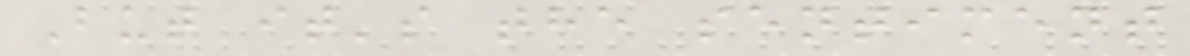But it's the sentiment
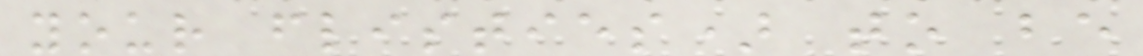your flisties) to be
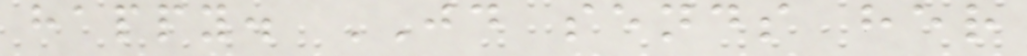happy. JD sends her
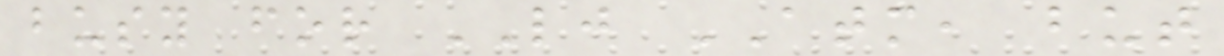busy for LJ ATM, but
